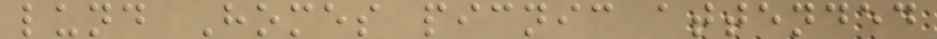lund Homes picnic attended
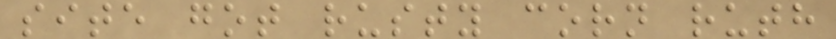site got rusty corn ruth
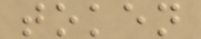token
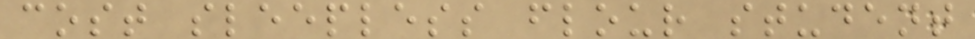cost sleepless flour student
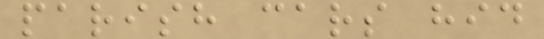parish cars hid
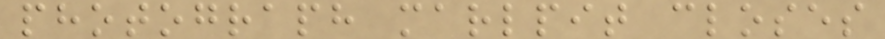photograph marlpit closes
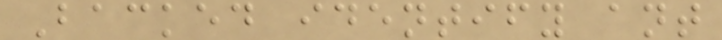Backed identify ant
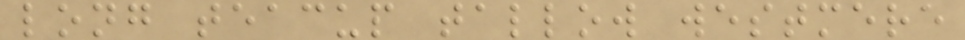long teacup tallow westmere
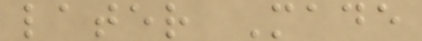later Made
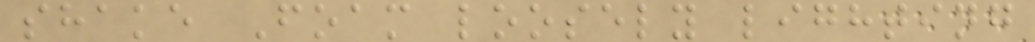shake Foam loosely lighting
